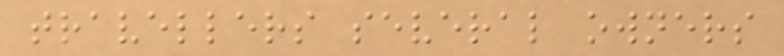travellers several owners
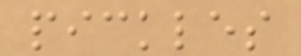pickles
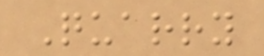Quarry
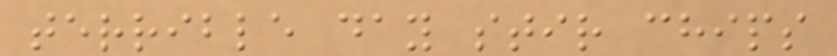terrible day stir chips
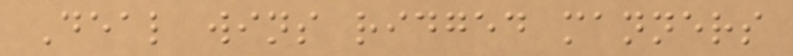Deal wins ridged manners
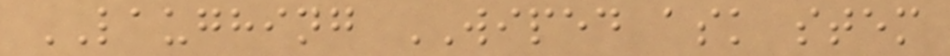LAUGHING WIPED ask stem
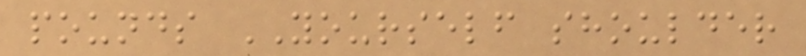pounds YOURSELF shoulder
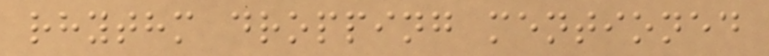rhythm dropping mentioned
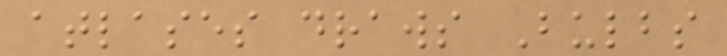atlases draws Bulbs
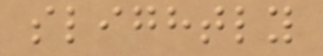slightly
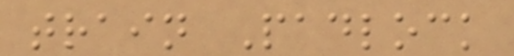train Padlock
